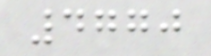4770
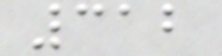312
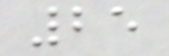25
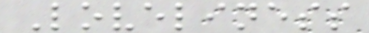Loveliness
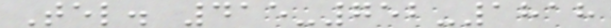Tel. 415-752-1818
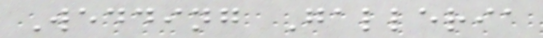Wedding Galleria
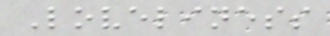Loveliness
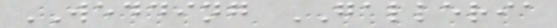WEDDING GALLERIA
